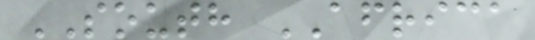SOUTH AFRICA
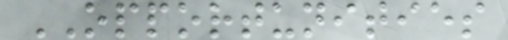OPPORTUNITIES
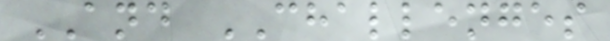AND CHALLENGES
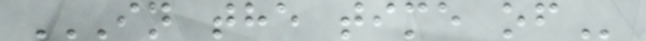IN THE TIME OF
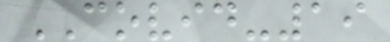COVID-19
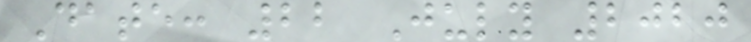Date: 22 July 2020
